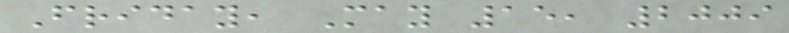Friday, May 15, 2009
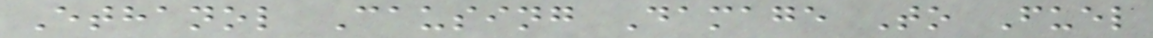Ethanol Causing Damage To Fuel
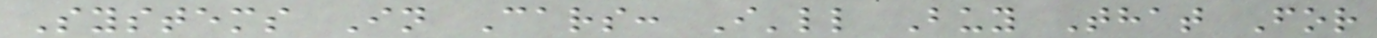Systems In Cars: I'll Buy That For
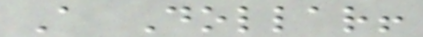A Dollar!
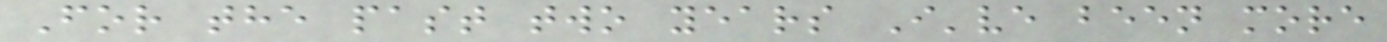For the past two years I've been more
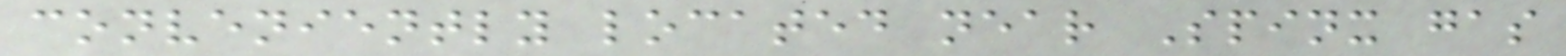conveniently located near Spinx gas
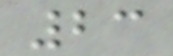23
